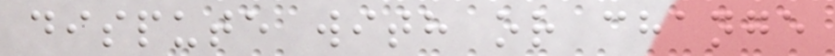dispute with or change
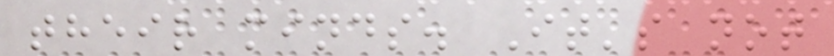their minds. It's not
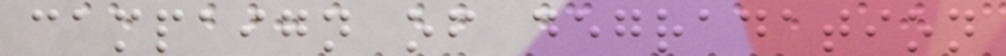campaign of degradation
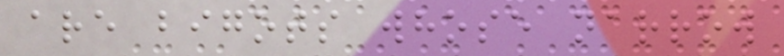are bigots whose narrow
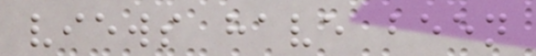views have been
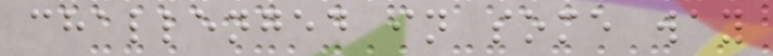challenged in some way
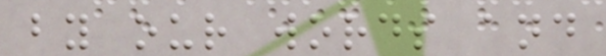by our words and
